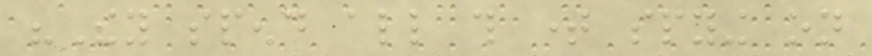"They spend all this time spying on
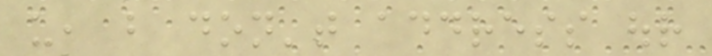us, but don't address our
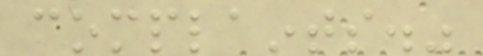complaints."
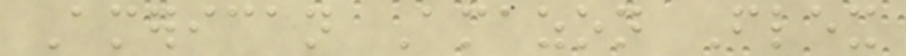American Amazon Flex
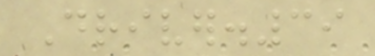Driver.39
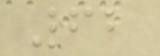62
